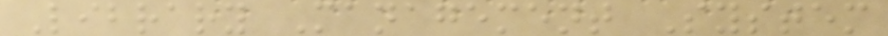Library Management System
